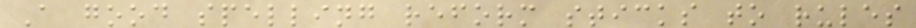A good spelling reform sticks to rules
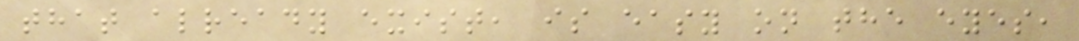that already exist, is easy on the eyes,
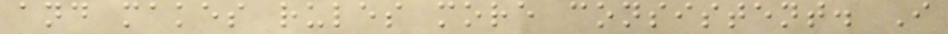and makes rules more consistent. I
